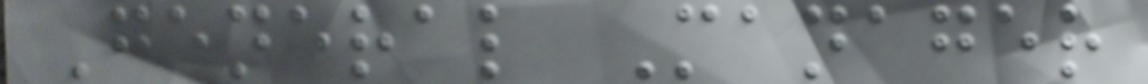General Manager
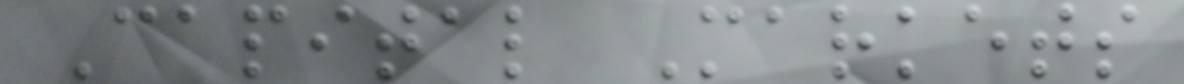Capital Markets
